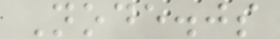Node.js
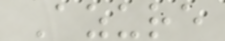Azure
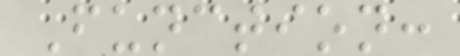Function:
